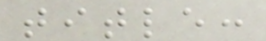title:
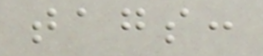tags:
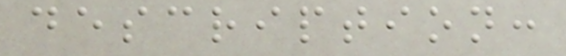description:
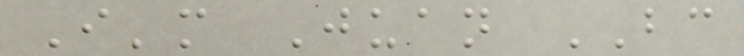I'm Juan BC
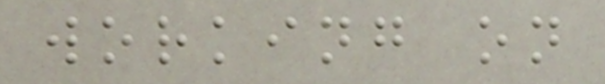working on
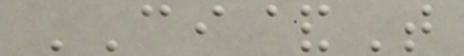CI&T
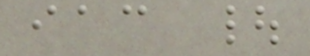iac |
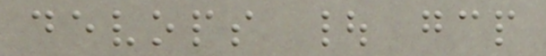devops | gcp
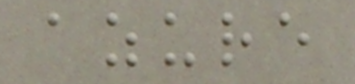azure
